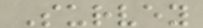Survey
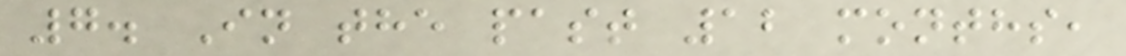7. In the past 12 months,
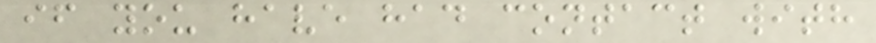if you have had contact with
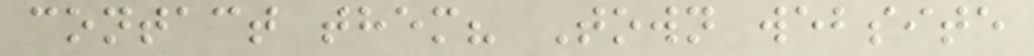contact them? Town website
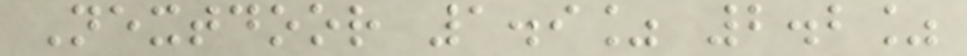Nextdoor 1.9% 2.2%
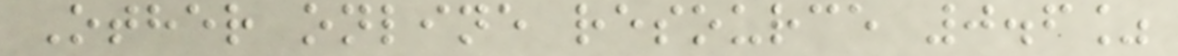Other online resource 0.6%
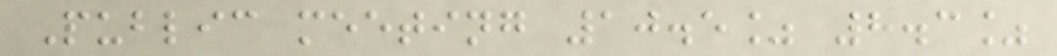Public meeting 10.5% 8.3%
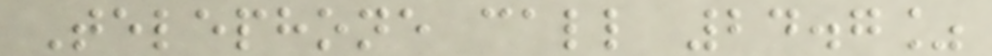Telephone call 24.7%
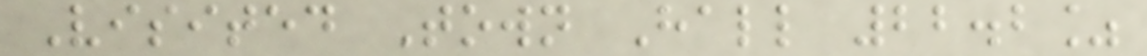Visited Town Hall 22.2%
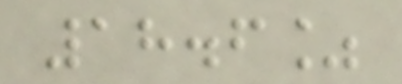18.6%
